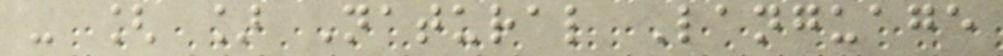- [ ] Natural Language
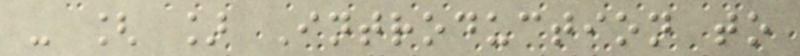- [ ] Introduction to
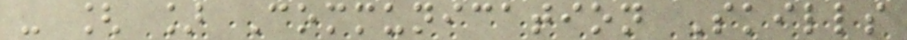- [ ] Communication Skills
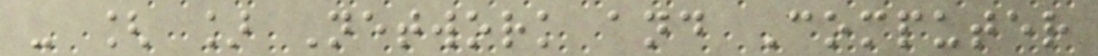- [ ] Network and Computer
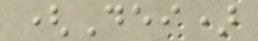(Dei)
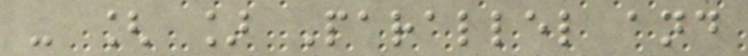- [ ] Parallel and
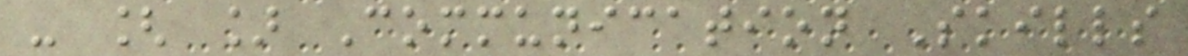- [ ] Communication Skills
